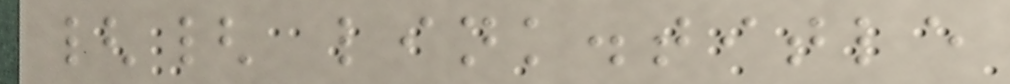{{ link.title
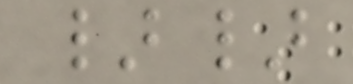}}
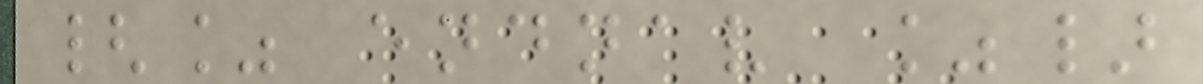{% endnav %}
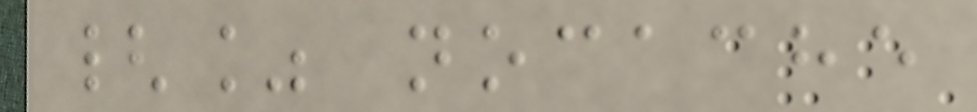{% nocache
